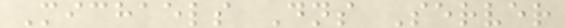Michaels Dns Server
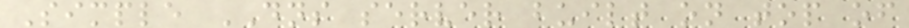Simple DNS server built on top of
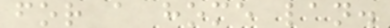for a home lan.
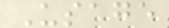Usage
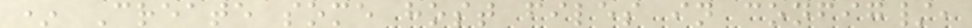* Create some host files in config/,
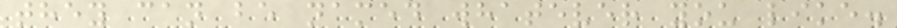they can be named whatever you like.
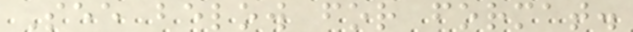See below for format.
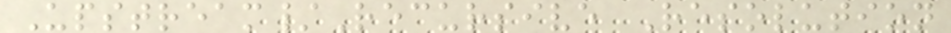Upstream/Recursive Resolution
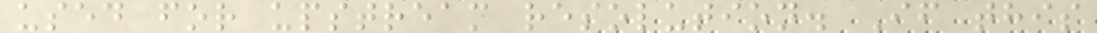used for upstream resolution. If this
